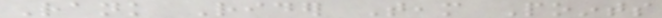Rank Rider Team Points
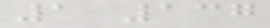1 137
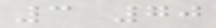3 70
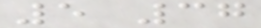5 37
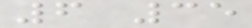6 35
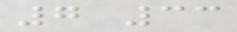7 33
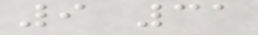9 31
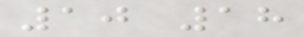10 18
